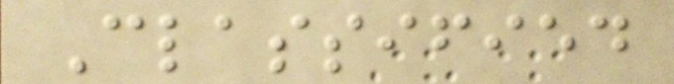Classified
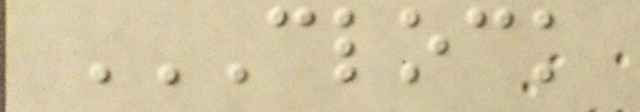CLOCK
